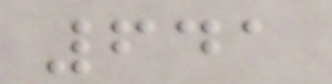641
